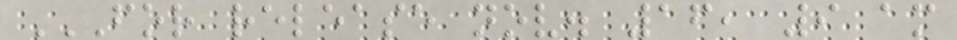FOR RELEASE NOV. 16, 9 AM
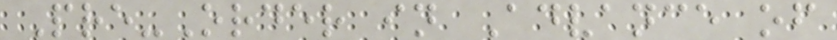Pre-Order in Advance of
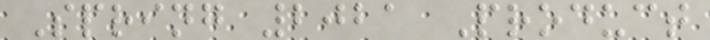Spring 2021 Product
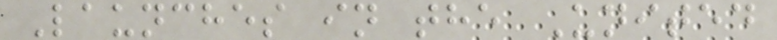Launches in the United
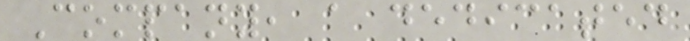Company, a dedicated
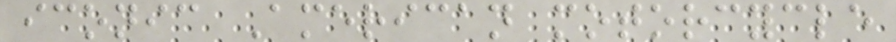iconic American motorcycle
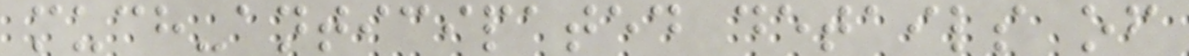much-anticipated details of
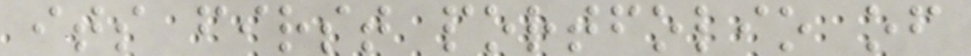its first portfolio of
